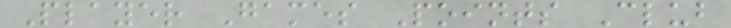Player Games Points Club
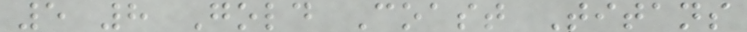5 8 Gold Coast Titans
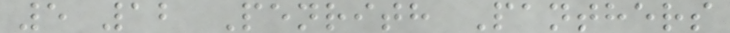5 12 Penrith Panthers
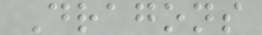Dragons
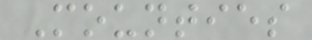Mounties
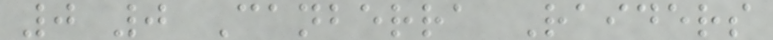0 0 Canberra Raiders
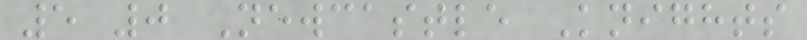5 0 Newcastle Knights
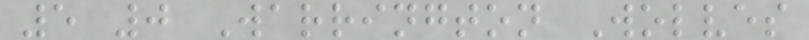5 0 Warrington Wolves
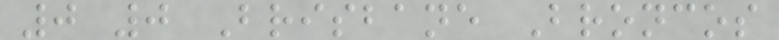0 0 Brisbane Broncos
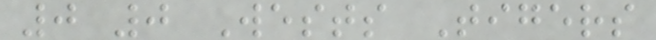0 0 Wests Tigers
